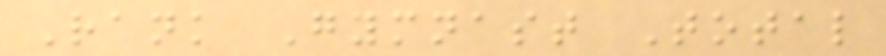Rank Gymnast Total
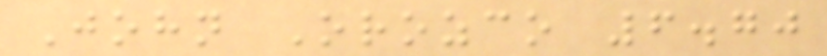John Orozco 6.70
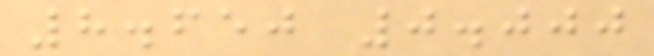8.650 0.000
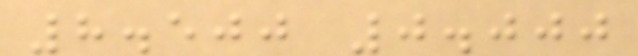8.500 0.000
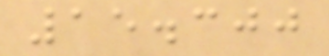15.300
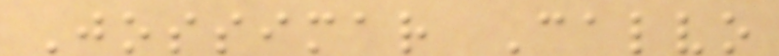Jossimar Calvo
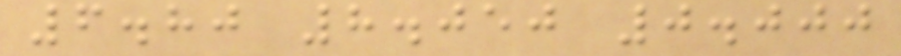6.80 8.050 0.000
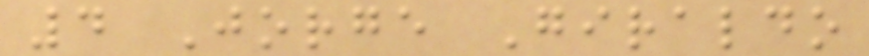4 Jorge Giraldo
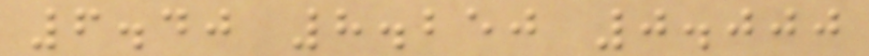6.40 8.250 0.000
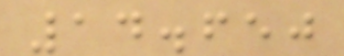14.650
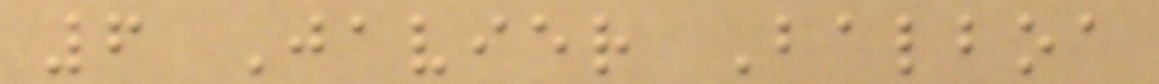6 Javier Balboa
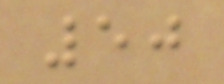50
